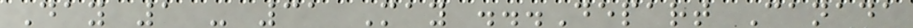Day 1 - 31 May ...Depart Canada
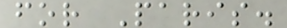for Paris.
